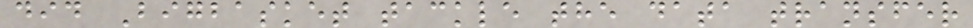did Bigbasket tackle the data transfer
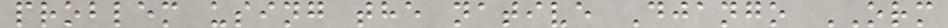problem using the native Django ORM
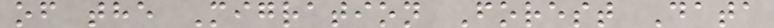of the Migration Forest Data
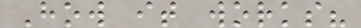How it works?
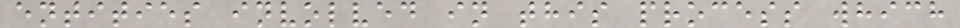entities involved in this process which
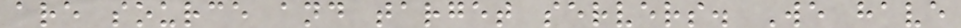are source and target servers. We have
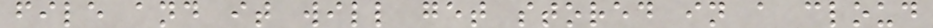file and it will get stored in a cloud
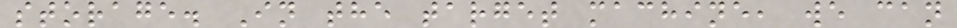storage. In the target machine, we can
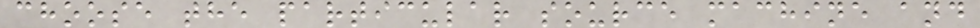choose the particular source machine and
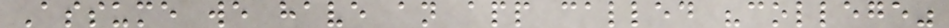Assume we have an app called "college"
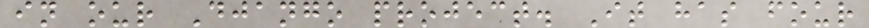in our Django project. It has four
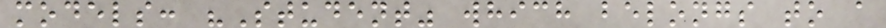models: "Student" which belongs to a
